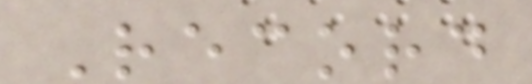Record
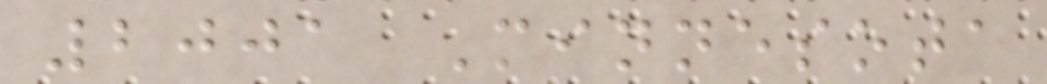2001 Minnesota
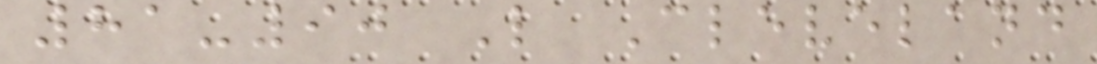81-90 L Cleveland
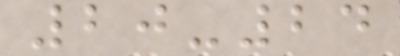20-24
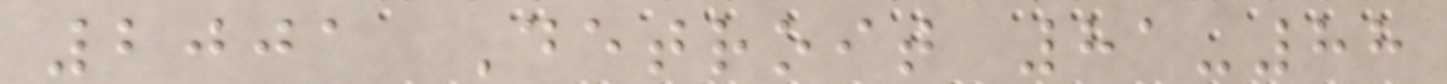2001 Detroit 81-88
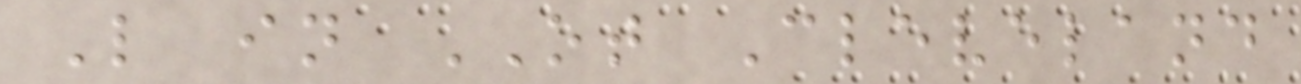L in OT Cleveland
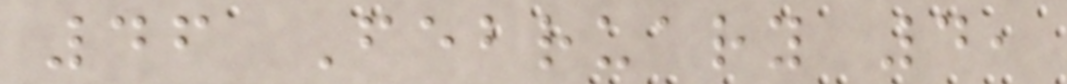46 February 4,
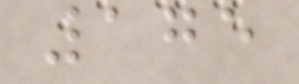175
